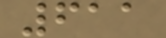611
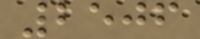2506
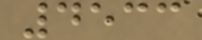4533
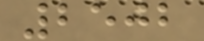2502
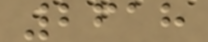2618
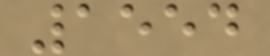1554
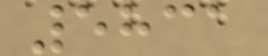5831
